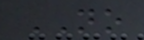NO
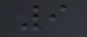9
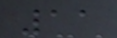11
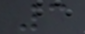3
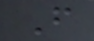F
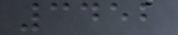3452
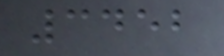3452
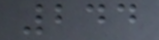244
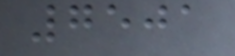7501
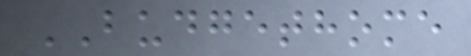BUDGETHOME
